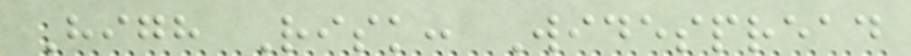High Risk: Widespread
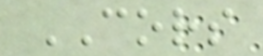CORS
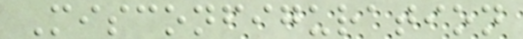Misconfiguration
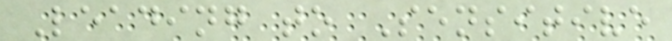Leading to Sensitive
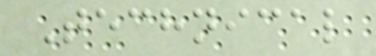Technical
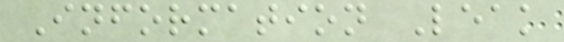Information Leak
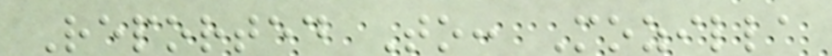Reported To: Mozilla
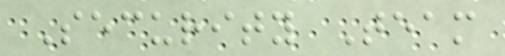Security Team
